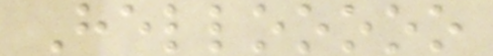Hellooooo
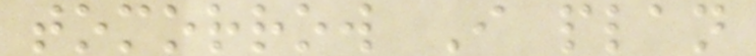tomorrow I plan
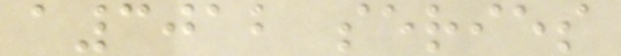a3012 series
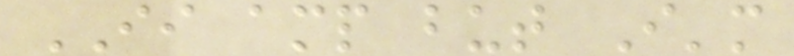II amp but I'm
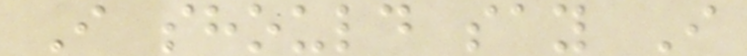I should say I
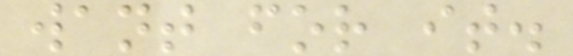want for it.
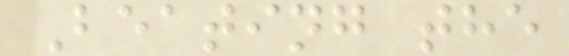Beating the
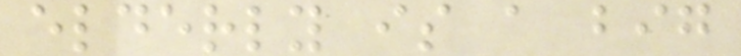elderly is a big
